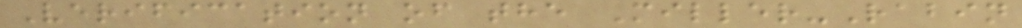Verification of the Miller-Rabin
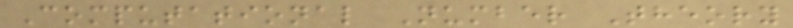Computational Number Theory
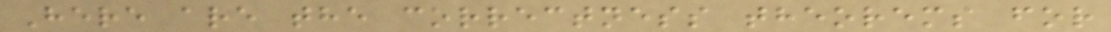Here are the correctness theorems for
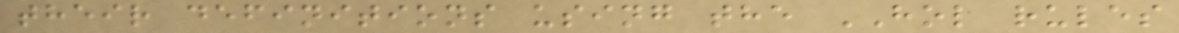their definitions using the HOL rules
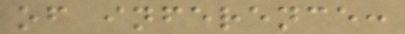of inference:
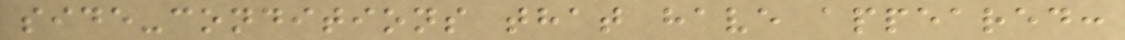side-conditions that have appeared:
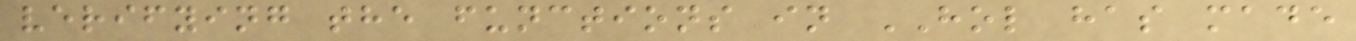verifying the functions in HOL has made
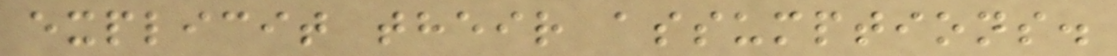explicit their assumptions.
